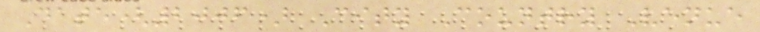Date(2006) City Country Venue
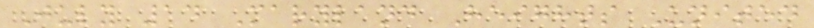July 14 Maryland Heights United
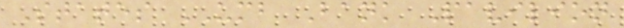States UMB Bank Pavilion
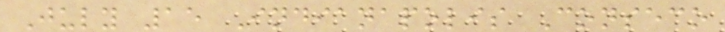July 15 Indianapolis Conseco
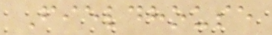Fieldhouse
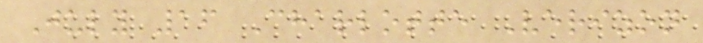July 16 Charlotte Verizon
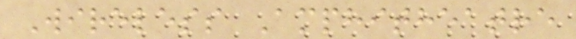Wireless Amphitheatre
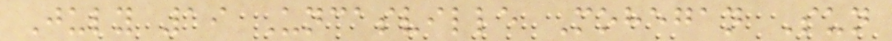July 19 Uncasville Mohegan Sun
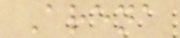Arena
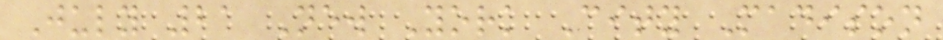July 21 New York City Madison
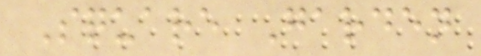Square Garden
